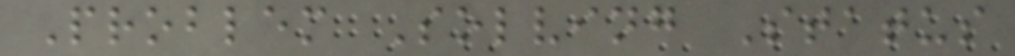Problem Solving Status
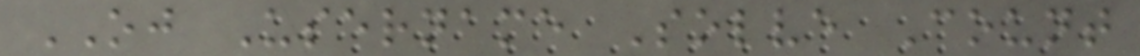OJ Username Solve Count
